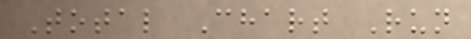Total Chart Run
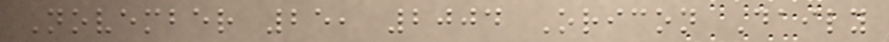November 25, 2004 Oricon Daily
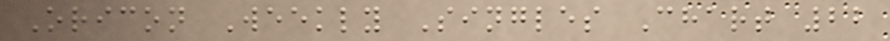Oricon Weekly Singles Chart 22
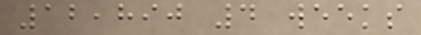12,890 4 weeks
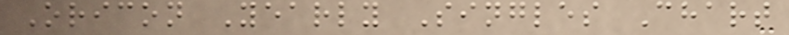Oricon Yearly Singles Chart
